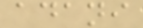adani
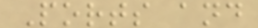Ports and
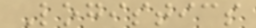Logistics
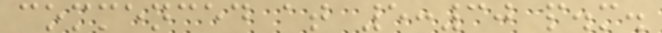commenced at 5:30 p.m.
